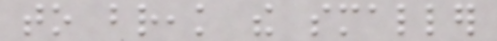to break the smaller
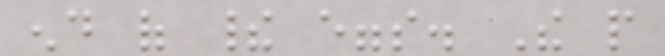end of their eggs. The people
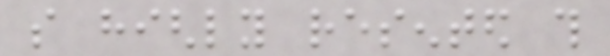so highly resented this
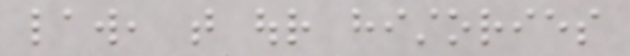law, that our histories
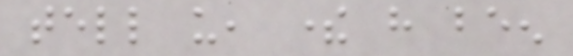tell us, there have been
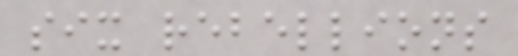six rebellions
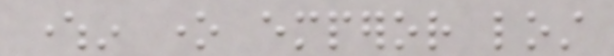wherein one emperor lost
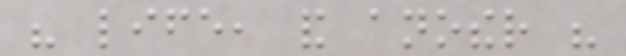his life, and another his
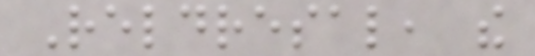Reldresal, the
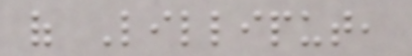of Lilliput,
